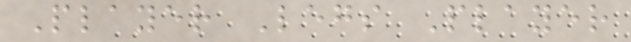Player Legs Player
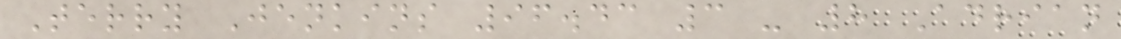Terry Jenkins 96.43 3 - 8 Adrian
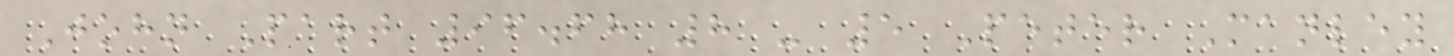John Part 96.68 8 - 5 Peter Manley
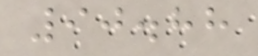90.88
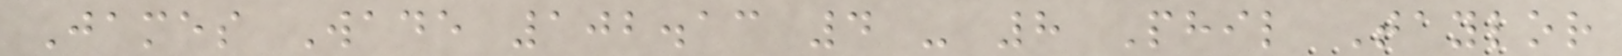James Wade 102.13 4 - 8 Phil Taylor
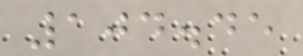104.45
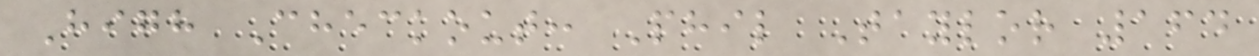High Checkout: Phil Taylor 164
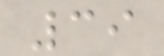39
